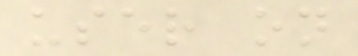user on
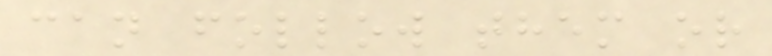can follow them or
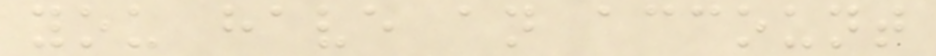you have an account
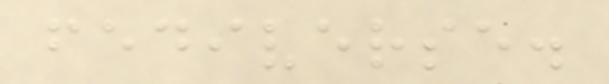fediverse.
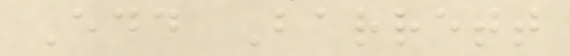Edd Barrett
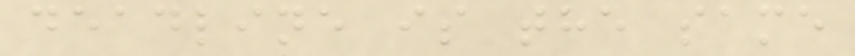deadline is the same
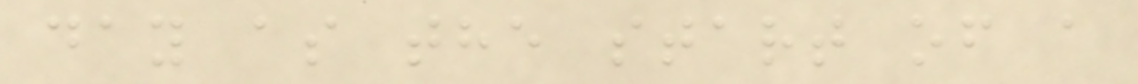day as the start of a
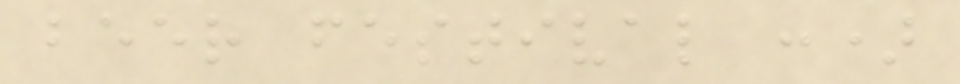beer festival :)
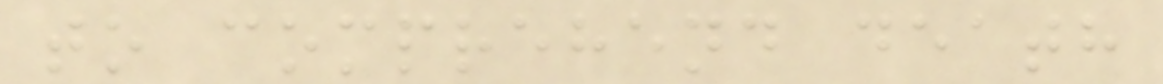to comprehend death
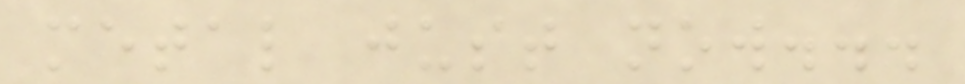metal just now...
